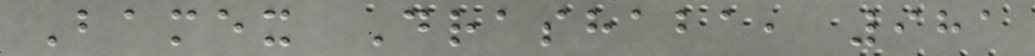Bamex Drashaba, 981
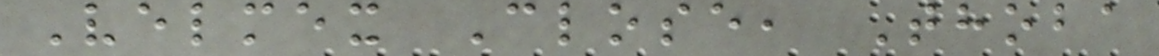Velmex Close, Thoba
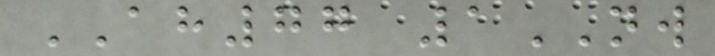AH77 1NW
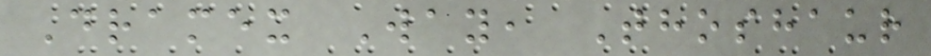Dramex Way, Thoshaur
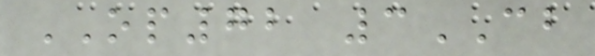OP72 3CB
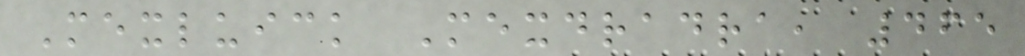Mexluick Mexdradra, 465
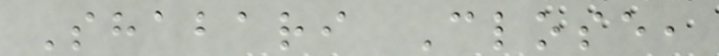Shabari Close,
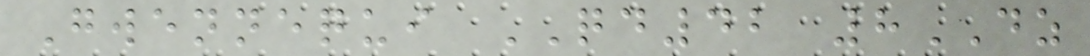Gwennequi QD42 8DZ
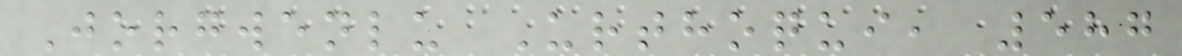Jorgwenlu Urthoqui, 587
